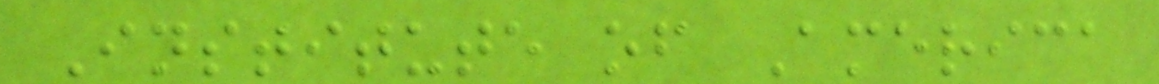Institute of America
